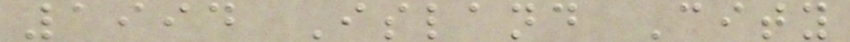1994 Island City
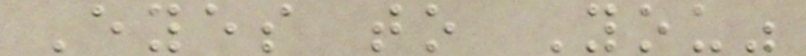Eyes to You"
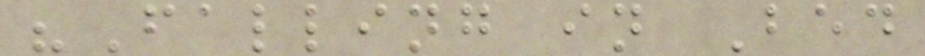"Falling in Bed
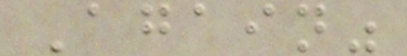Again"
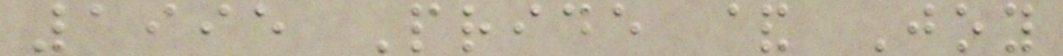1995 Pride & Joy
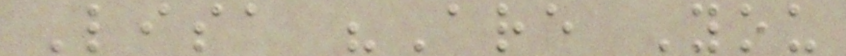Lisa "Are You
